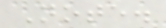Note.
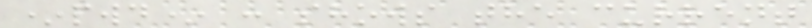*pwd* : shows the current
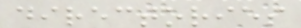directories
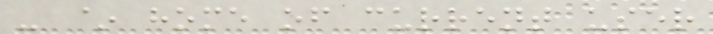- ~ home of current user
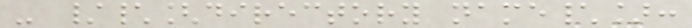- /\[directory name\]:
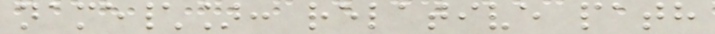name\]: relative path
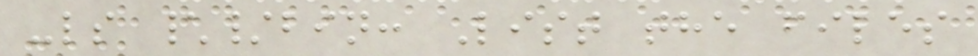-ls \/bin: List the files
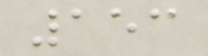153
